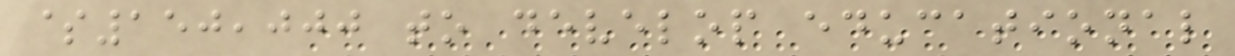$150,000 to develop educational
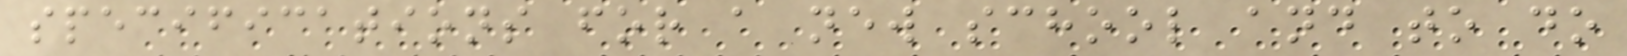specifications for a new school and to do
